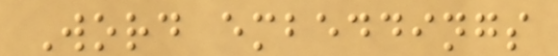Word embeddings
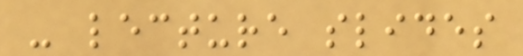- lecture slides
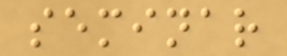seminar
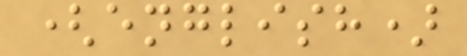(english)
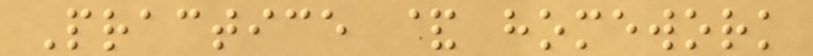Practice & homework
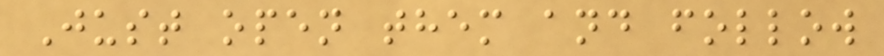Just open them and follow
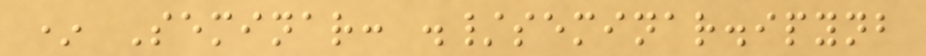* Seminar: ./seminar.ipynb
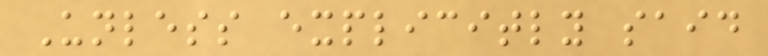Unless explicitly said
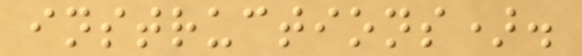instructions).
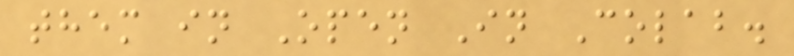them in Open In Colab.
